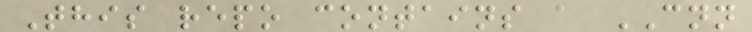This repo contains a CNN
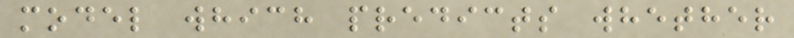model which predicts whether
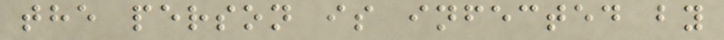the person is infected by
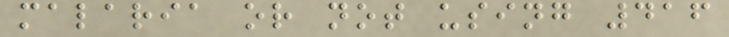malaria or not using 416
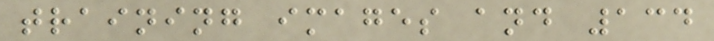training images and 134
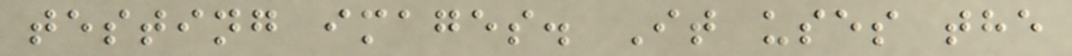testing images. It uses the
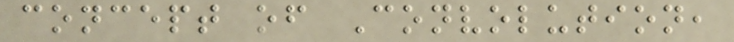concept of Convolution,
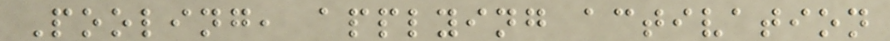Pooling, applying activation
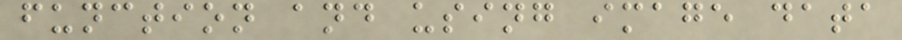function and using image data
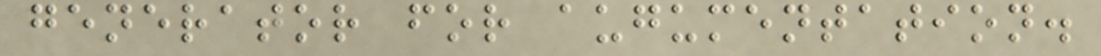generator for augumentation.
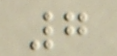7
